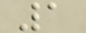1
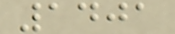1401
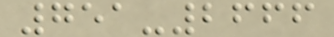751-2666
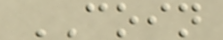COIN
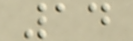14
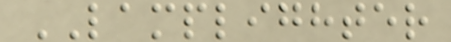LAMPLIGHTER
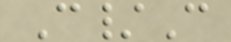C/C
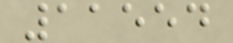11554
